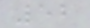52
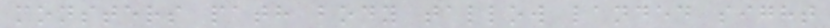monsters path body tallow landed sight
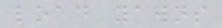load yawns
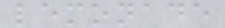lemonade
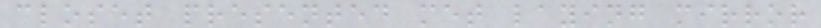closet presented met laying mirror
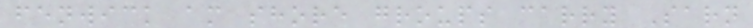fenwick am shore groups carry Sarn
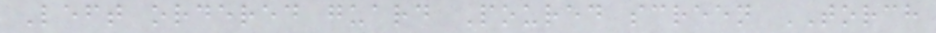Left ordered guard Poured screen TORCH
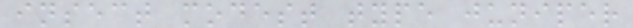insect modest type juniper
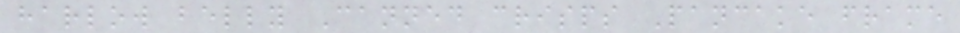harlow belly Canned crisps Pancake frame
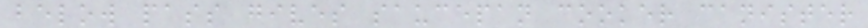below pass gives saucepan cooker canister
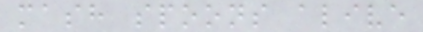mash spoons alive
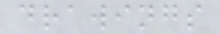drawings
